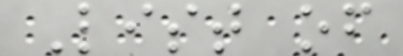List of
